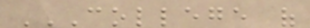COLLEGE OF
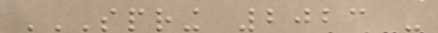SPRING 2023 -
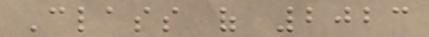Class of 2023
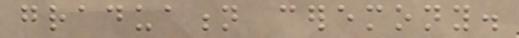graduation ceremony.
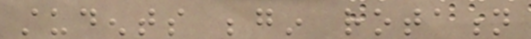students begin rotation
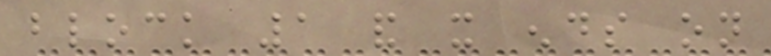block 1 and it ends on
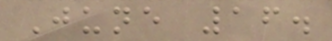June 16.
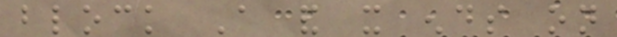block A and it ends on
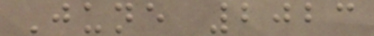June 2023
